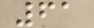61
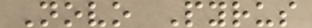Novo Pyrus
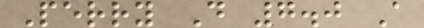Perry D 7.0 A
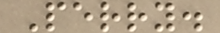Perry.
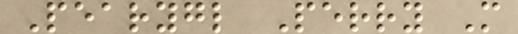Pearygl Perry M
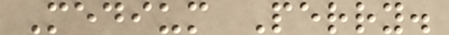Medium Perry.
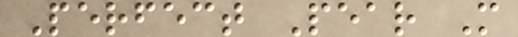Perfect Pear M
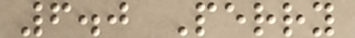6.0 Perry
